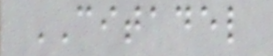CITADEL
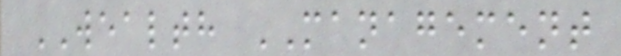WEALTH MANAGEMENT
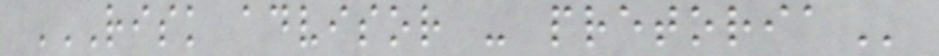RISK ADVISOR - PRETORIA
